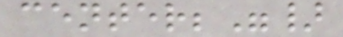center;"}
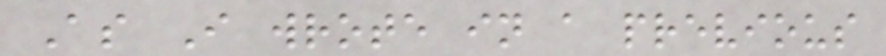As I wrote in a previous
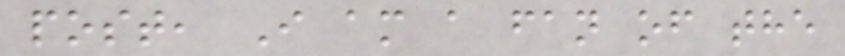post, I am a fan of the
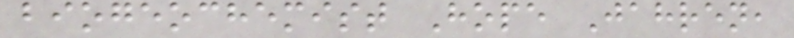biogeochemist Hope Jahren,
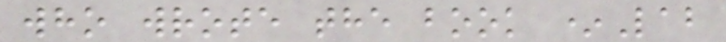who wrote the book *Lab
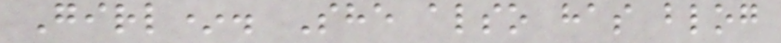Girl*. She also has blog
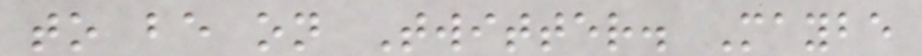to be on Twitter. Maybe
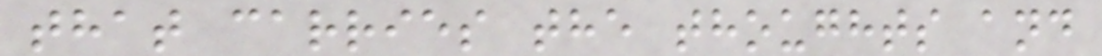that carries the thoughts and
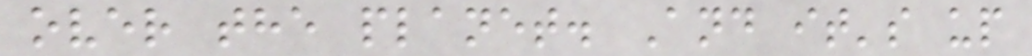over the planet. And it's up
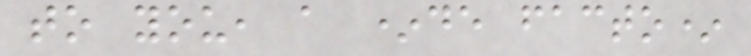to you, a *de facto*
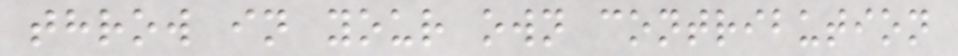throw in your own contribution
